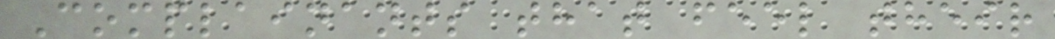Complainants that feel their
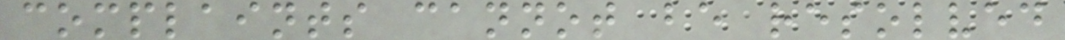complaints cannot be resolved
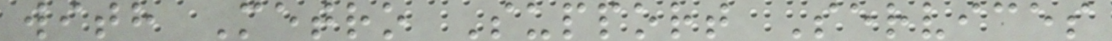with Metro Support Services
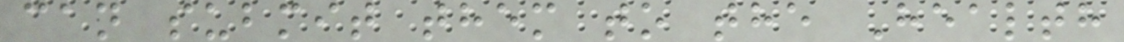can submit them to the Health
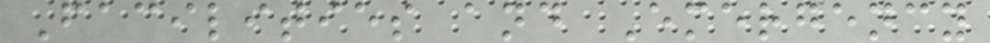Facilities and Emergency
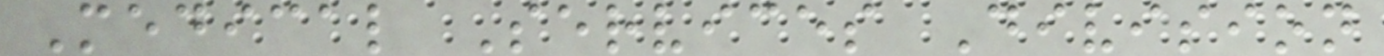Medical Services Division
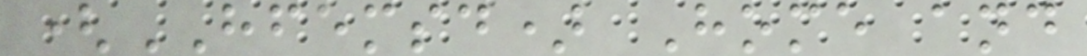(HFEMSD) Home and
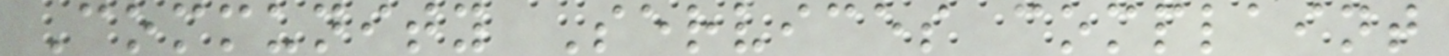Community Services complaint
